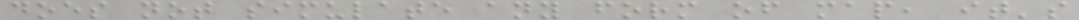does not simulate any form of map, it's
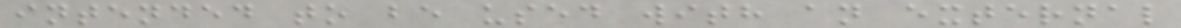intended to be used with an external
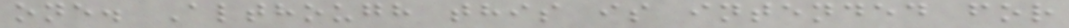one. Although this is intended for
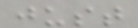just
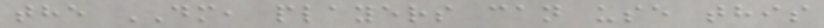the DM, players can use this
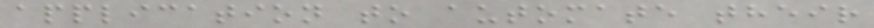application to automate their
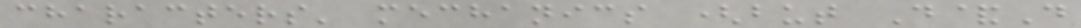characters' mechanics (but D&D
